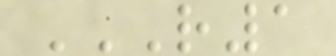R1
